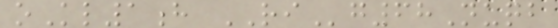oKl1h RIg68Nuqb
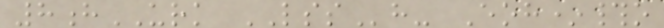8hURK LSSh- Eoh*#o
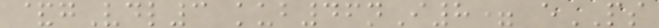&gVdl3 kub46nI8= ePS
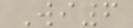Wi6
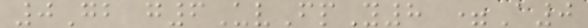0Gb g6UvFpY8 =A0
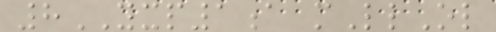8YXP1a mLlOl
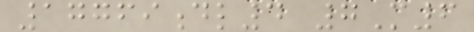17769dl4 7M6
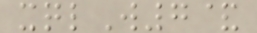xqlW7&
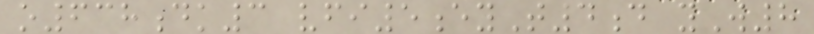o638dk3 vfi5eyT4d yW8
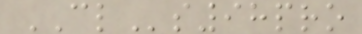CLs98pro
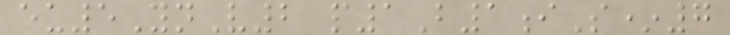eu5YnV2 p1B1iS*7
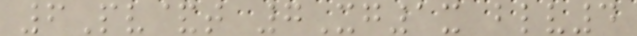6Pv&t 7Xg1x blv4
